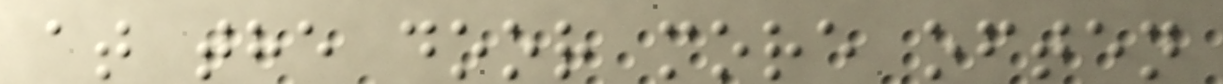at the door more often
